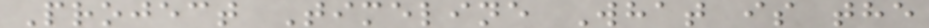Project Timeline What is the
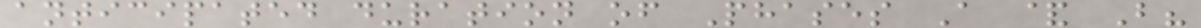anticipated duration of Phases A & B?
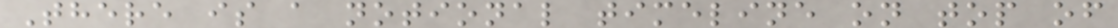There is a notional timeline on top of
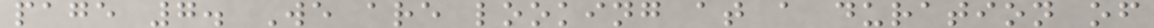page 7. We are looking at a duration of
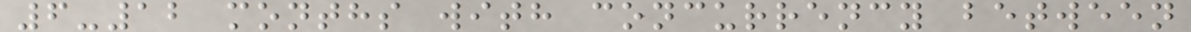6-12 months with concurrency between
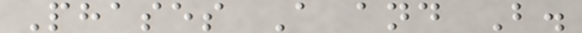Phases A and B.
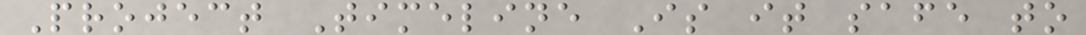Project Timeline Is it safe to
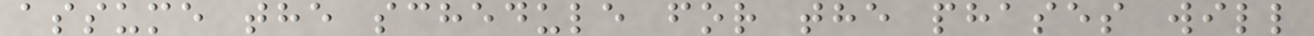assume the schedule for the phases will
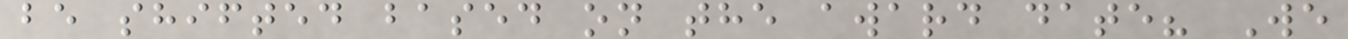be shifted based on the award date? We
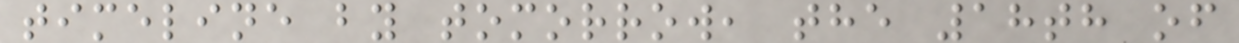timeline by tomorrow, the 18th of
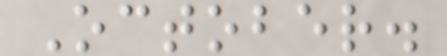October.
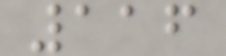116
